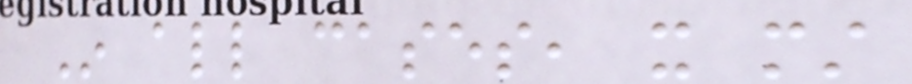In all cases, it must
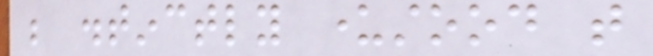be distinctly understood that
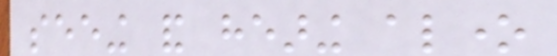seeing and hearing alone
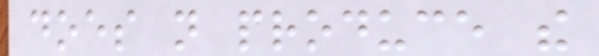does not produce the
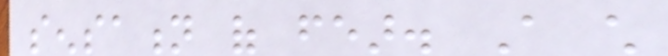sensation of fear. A child
